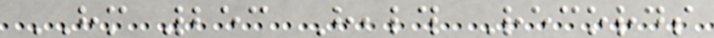HIM 253 Health Records
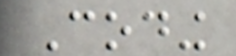Coding
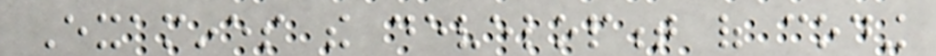Examines the development of coding
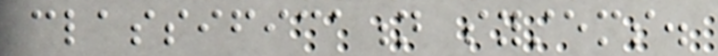classification systems.
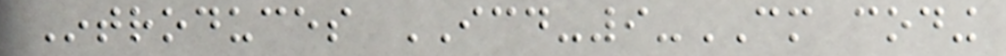Introduces ICD-9-CM coding
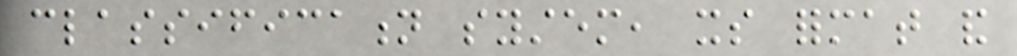classification system, its format and
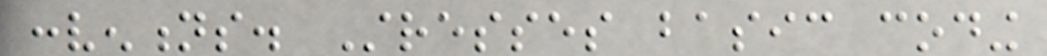conventions. Stresses basic coding
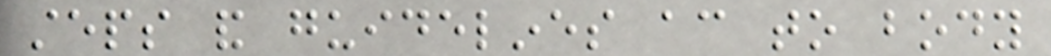steps and guidelines according to body
